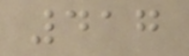417
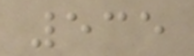535
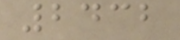2432
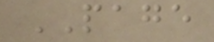PAGE
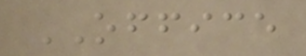OFFICE
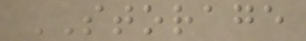STORAGE
